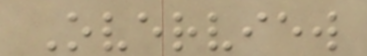Overview
